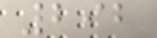292
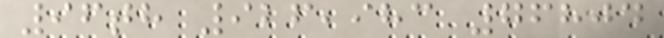96th 926,983 76804
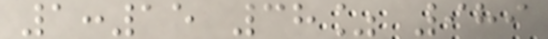1:15 38% 989
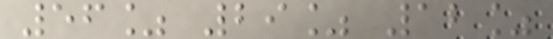56% 29% 12%
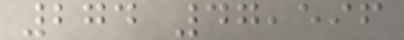274 47,596
